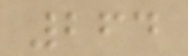264
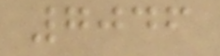7046
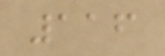116
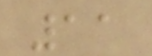11
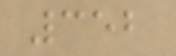352
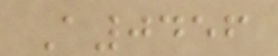A0456
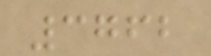3762
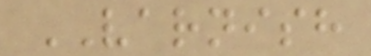VARNISH
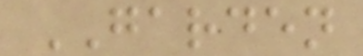GARDEN
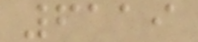6119
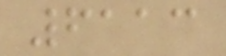6113
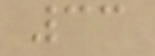33
